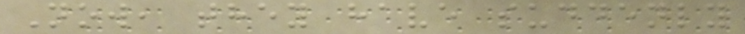Now, they have suddenly
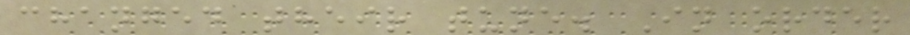changed their tune. In order
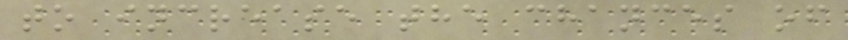to increase the chances of
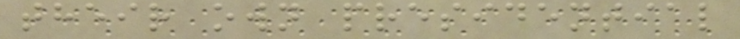their own presidential
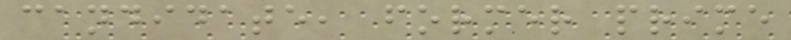candidate, former prime
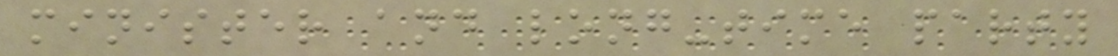minister and long-time party
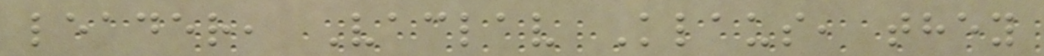leader, Vaclav Klaus, they
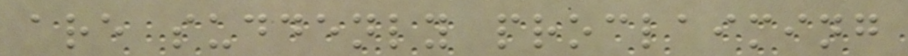are suddenly proclaiming
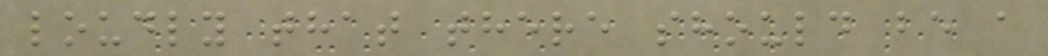loudly that there should be a
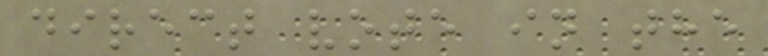direct vote in the
